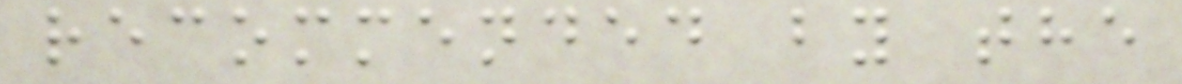recommended by the
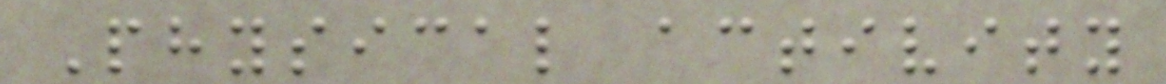Physical activity
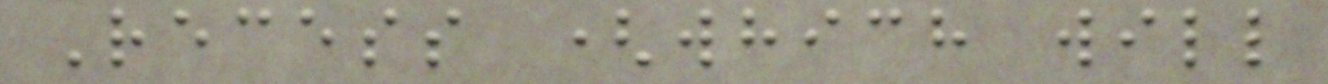Recess (which will
